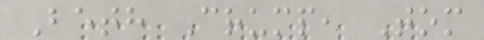Beth Crump, Tom
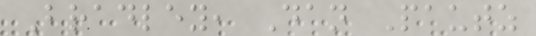Bradley, Dan Pautz
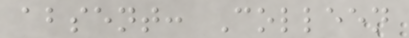absent: Colleen
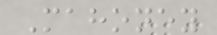Mahoney
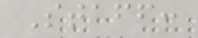Staff:
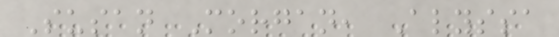Susan Morgan, Alyssa
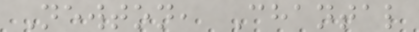Newton, Chantal
